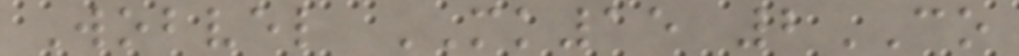Wobvel MK15 2CO
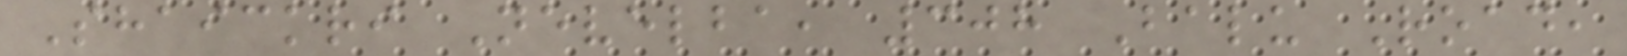Shaickri Nevelba, 308 Balu Road,
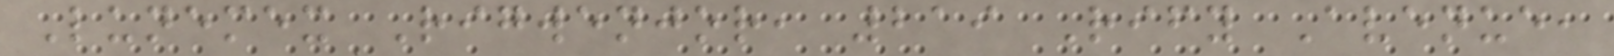Lunemex Rigwenjor, 219 Rify Avenue,
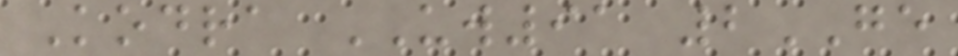Kodra UW91 2GE
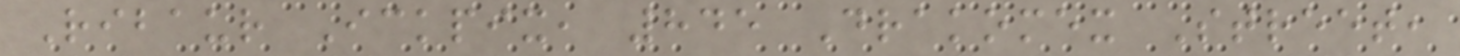Ribaur Ickpix, 845 Drakomex Street,
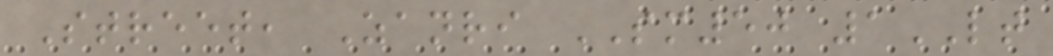Street, Zanri SM50 1LT
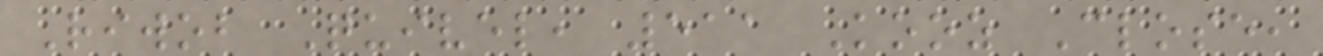Riwob Quivel, 511 Kooz Close,
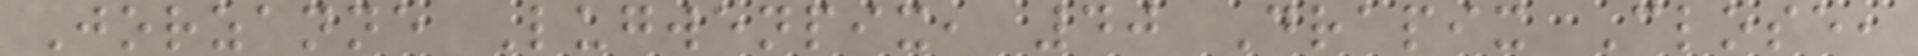Jorzanne Lugwenpix, 40 Drapix Close,
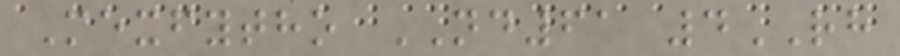Mexfytho ND61 4RH
